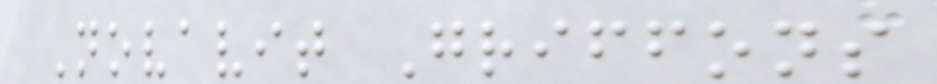Novavit Griffons
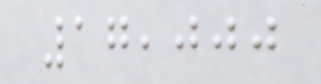17,000
